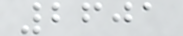2601
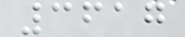3617
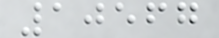10567
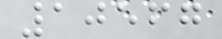10567
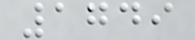1749
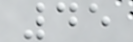45
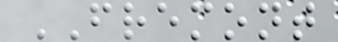FREMONT
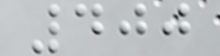400
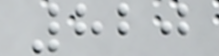820
